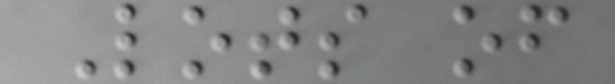Lots of
